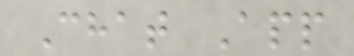Chat App
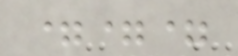===
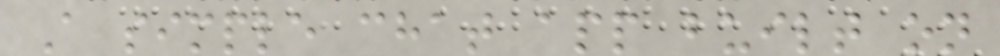A simple chat app built on
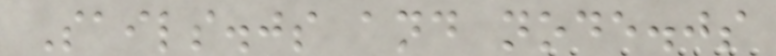Sails.js and node.js
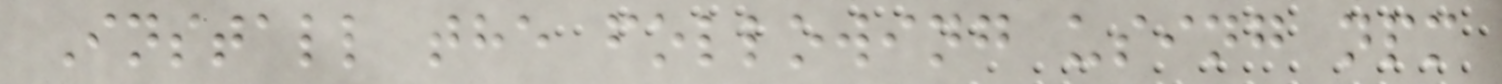Install the following using npm
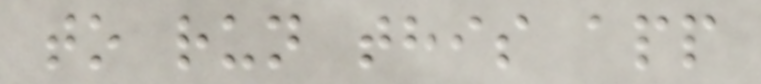to run this app
